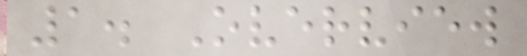1. Overview
